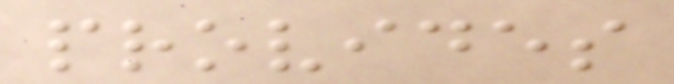provides
